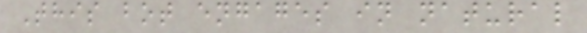This bot engages in natural
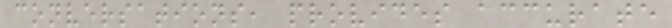conversations, provides accurate
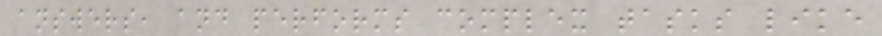answers, and performs complex tasks like
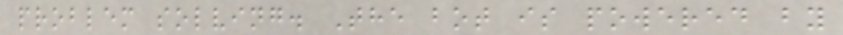problem solving. The bot is powered by
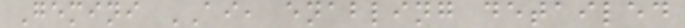Gemini AI, enabling detailed
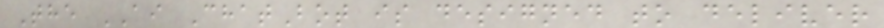The AI ChatBot is designed to deliver
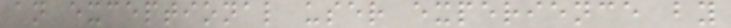an exceptional user experience by
